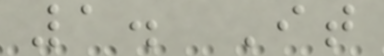1. It
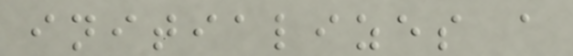initializes a
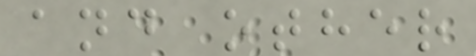and other
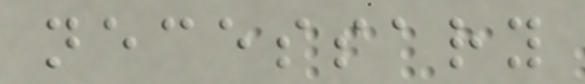necessary
